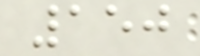150
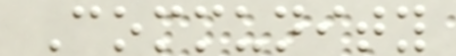Community
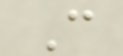C
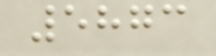5873
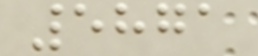5871
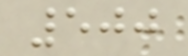500
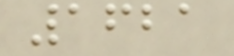1621
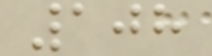108
